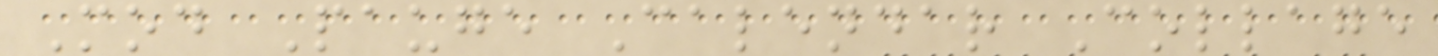Mod Pauge Calendar Collage
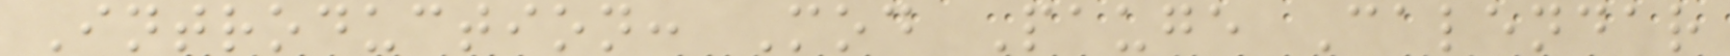Introduction: Mod Pauge Calendar
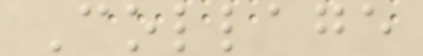Collage
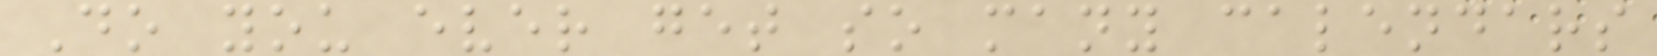Do you ever get so many calendars
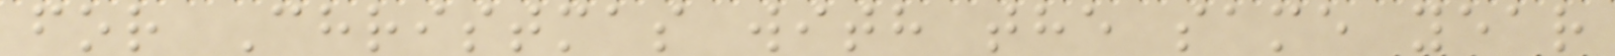for Christmas with the same year
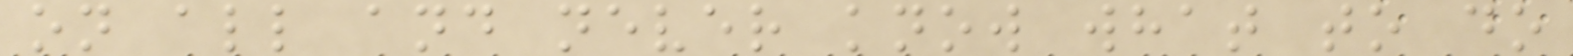on all and never know what to do
